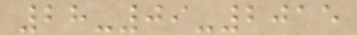28-09-2015
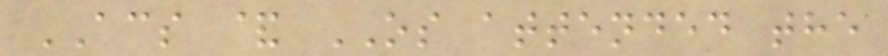ACS & OS attended the
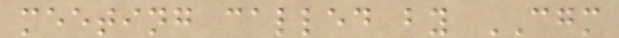meeting called by CGM
